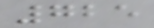725
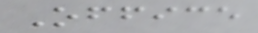Office
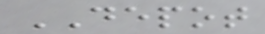DEPOT
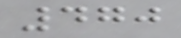470
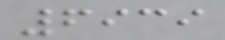6939
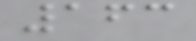163
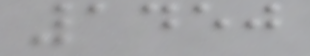1450
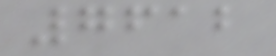7612
